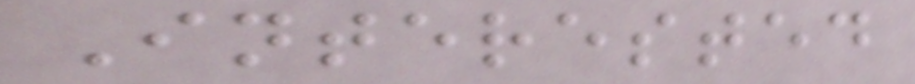Interested
